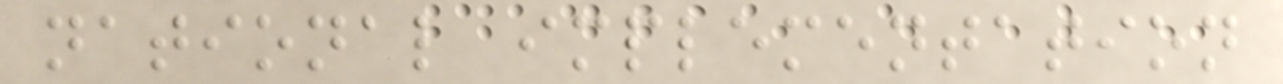national implementation
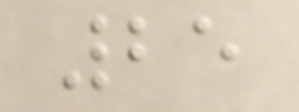25
